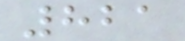821
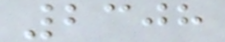2308
